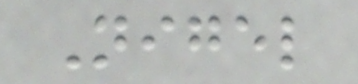Nigel
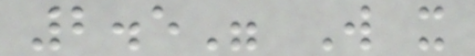2.5" W x
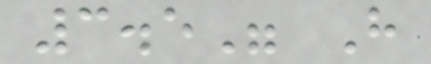3.5" H
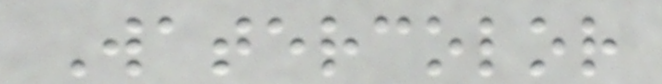Watercolor
